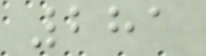281
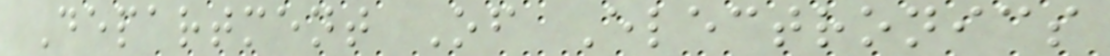Department Of Electronics
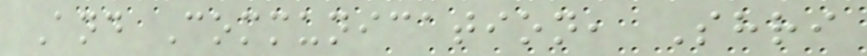And Communication, Shri
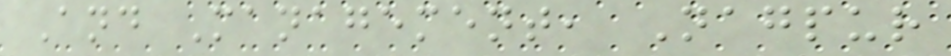And Management, Nagpur
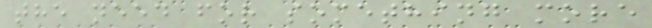the need for something more
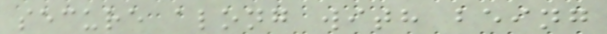secure along with being
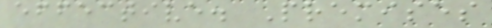effective. Premises
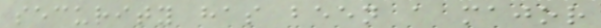security has been a major
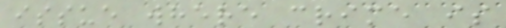issue where crime is
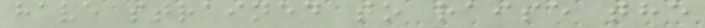have strained to raise the
